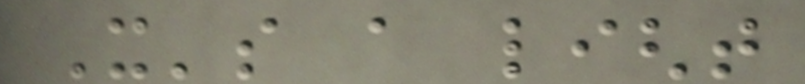It's a light
